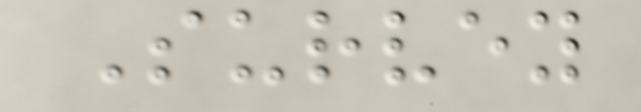Survey
